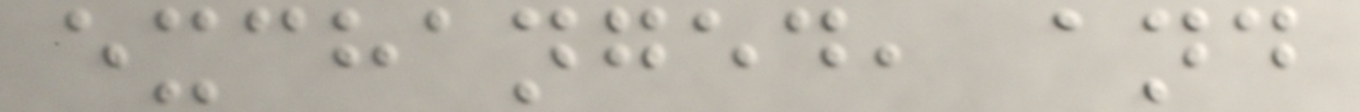exchanged, and
